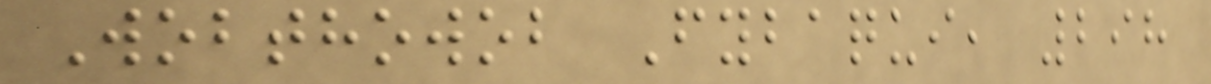Wobthowob Fybaqui, 298
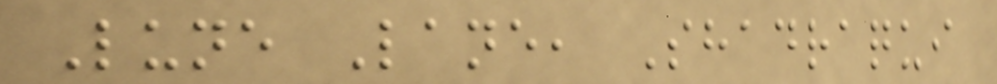Lune Lane, Shadraqui
